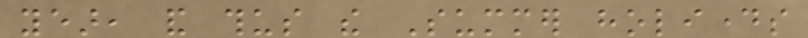year, and thus the Summer holidays
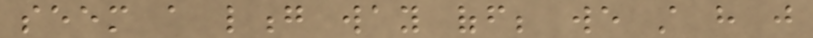seem a long way off; we still have just
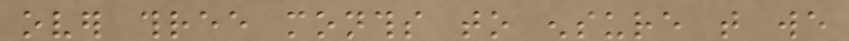over three months to ensure that we
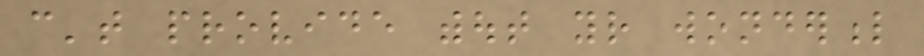can't provide without your wonderful
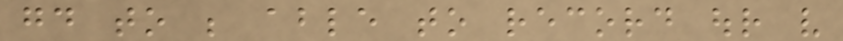good to be able to record our very
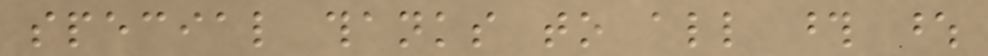special thanks to all those whose
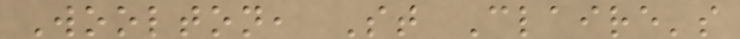Woolton, St Claire's
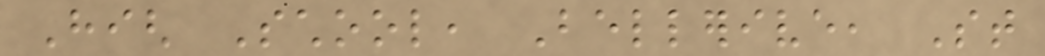High School, Bellerive, St
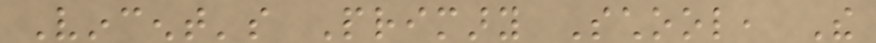Vincent's Primary School, The
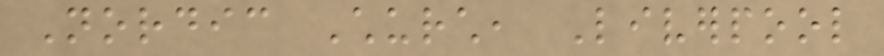Nordic Church, Liverpool
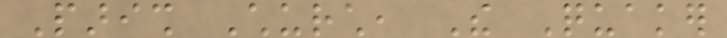Parish Church, The Quaker
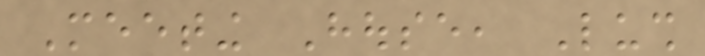Meeting House, Lush
